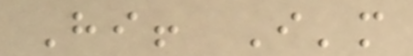Hi! I'm
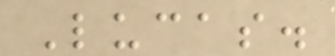Lucas.
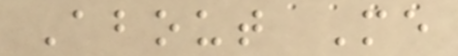About Me
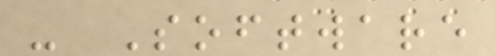- Software
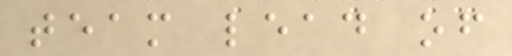team lead of
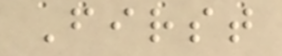First
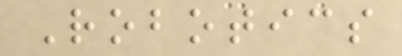Robotics
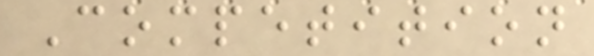Competition
